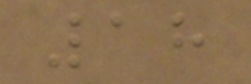18
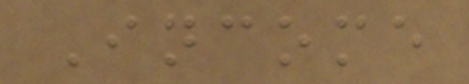Income
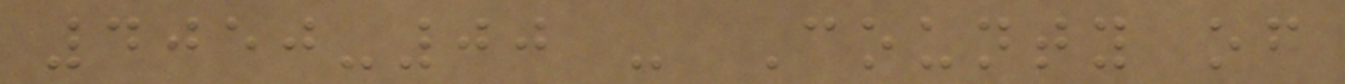4050-00 - County of
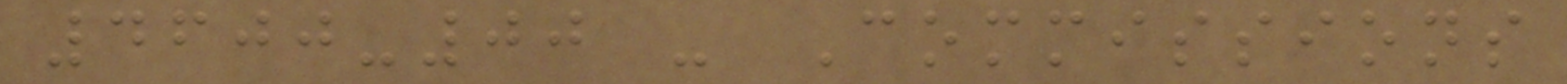4600-00 - Commissions
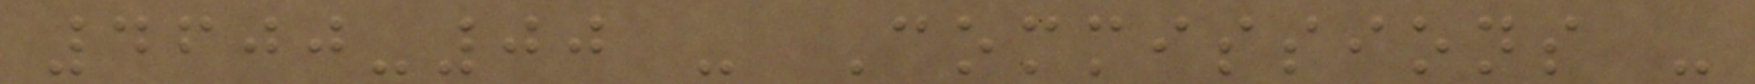4600-00 - Commissions -
